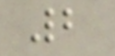2
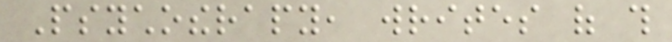Psychotherapy, writes of this
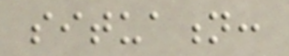situation:
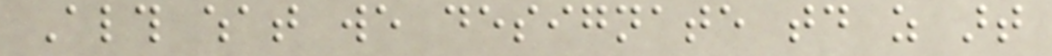Although what we designate today as art
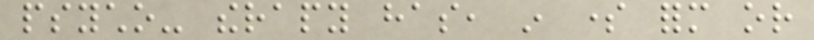psycho- therapy has, in some form or
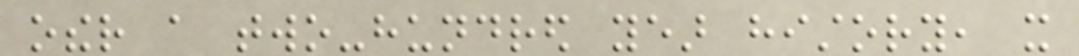other a two-hundred year history, it
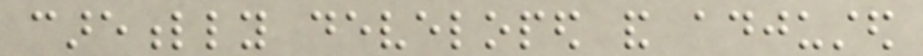carefully developed and adjusted
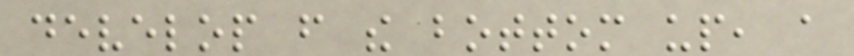develop from the bottom up, a
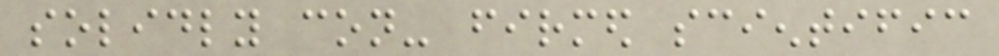solidly con- firmed scientific
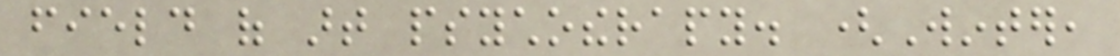field of art psychotherapy. (Winter,
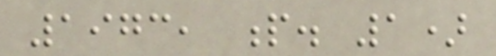1973, p. 1)
